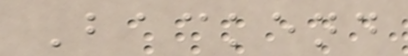Backend
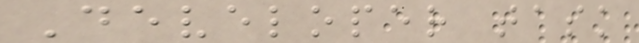Developer task
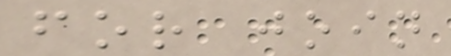for join
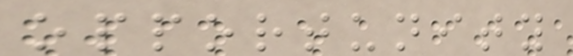opportunity
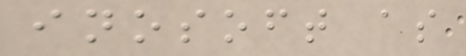inosoft as
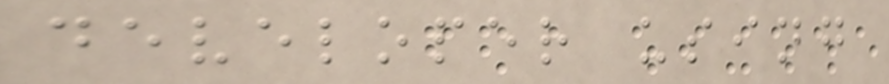developer using
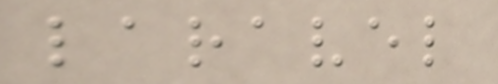laravel
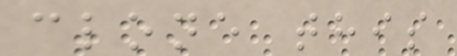clone this
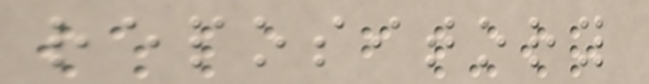repository
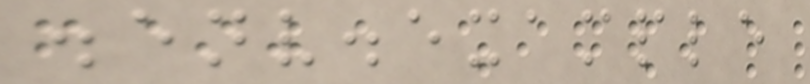.env.example
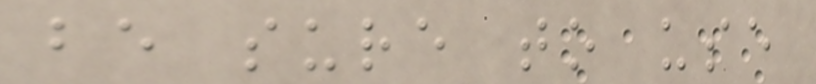be sure to use
